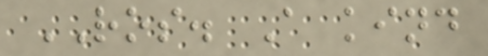ROS. A kind
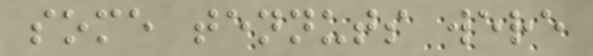some tennuts were
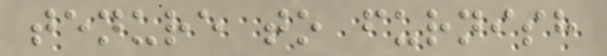tenure to furnish
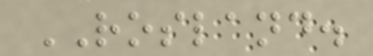ROSLAND.
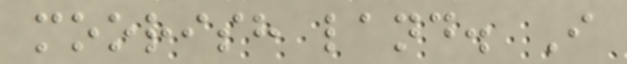moorish land. I
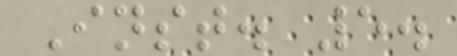Inst. 5.
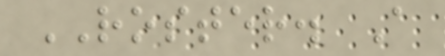ROSTER. A
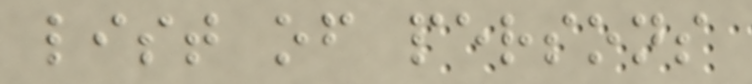list of persons
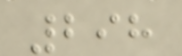298
